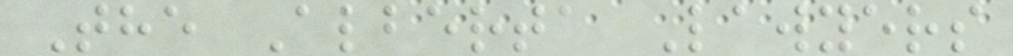The Alberta Lawyers
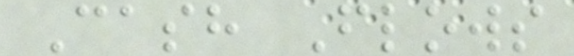Cash Flows
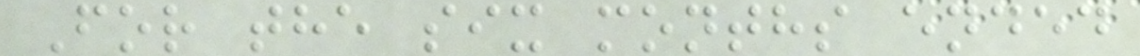For the six months ended
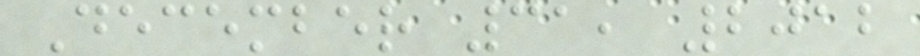December 31, 2012
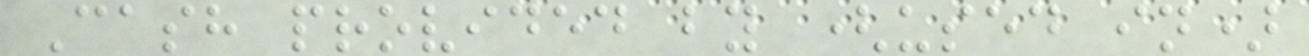Cash provided by (used in)
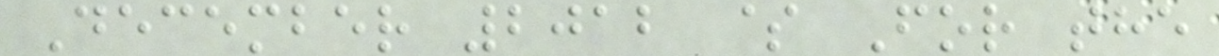December 2012 $ For the
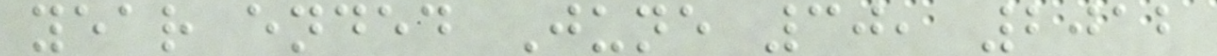year ended June 30, 2012
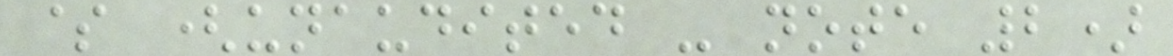$ (unaudited - note 2)
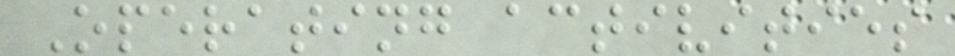Operating activities
